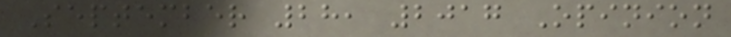September 28, 2017 Opinion
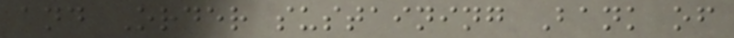and Order sustaining Bank of
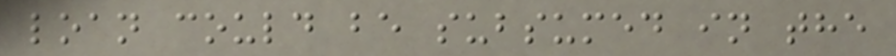loan could be subsumed in the
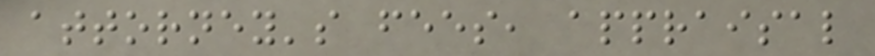attorney's fees, appraisal
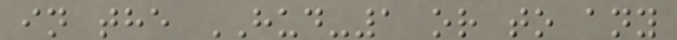in the HUD-1 or to any
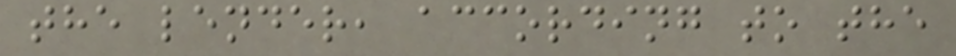the lender, according to the
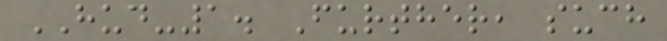HUD-1. Further, such
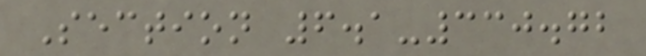Section 6.1-330.72
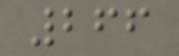266
